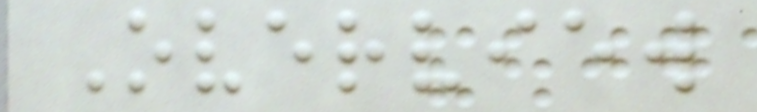Overview
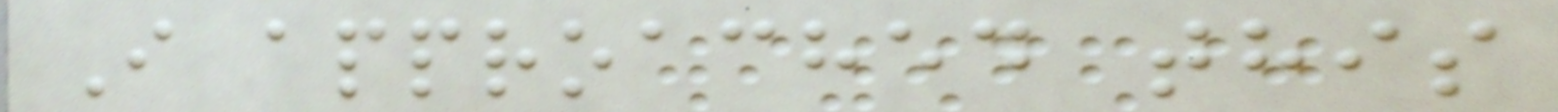I approached this
